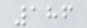186
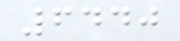6440
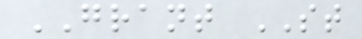GRANT ST
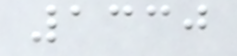1330
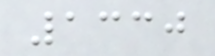1330
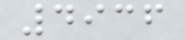4936
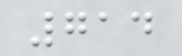714
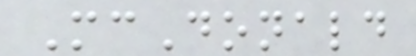McDonald
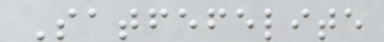Satfefelite
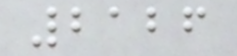2126
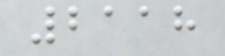2118
